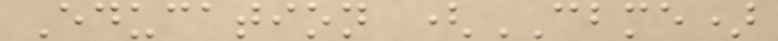Education (CBME)
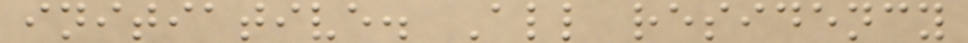initiative. All residency
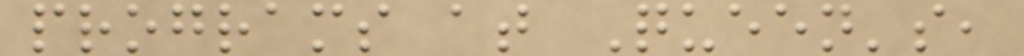programs at Queen's,
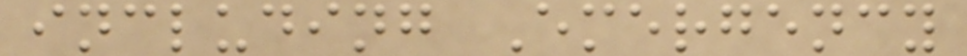including Emergency
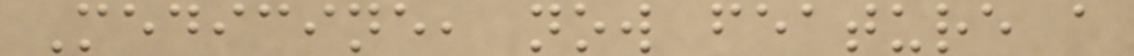Medicine, now feature a
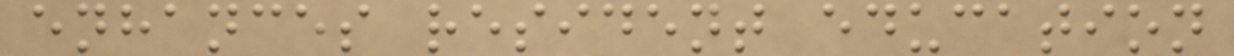enhances resident education
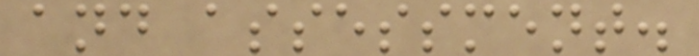and assessment.
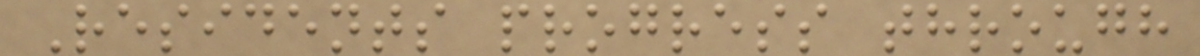Residents progress through
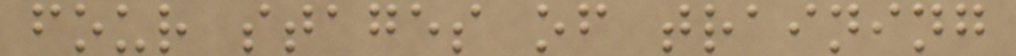four stages of training
